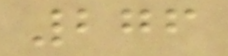276
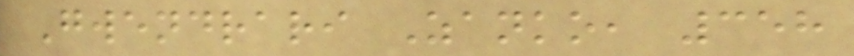Gwendrari Zanko, 358
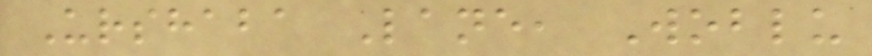Urshaba Lane, Woblu
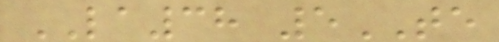LA38 5TE
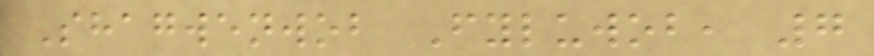Shagwenwob Fyluwob, 7
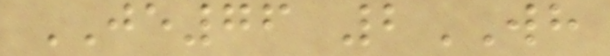JE76 2WH
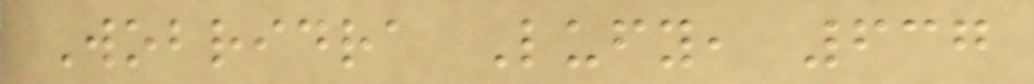Wobridra Lufy, 637
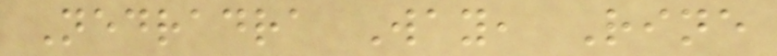Nedradra Way, Rine
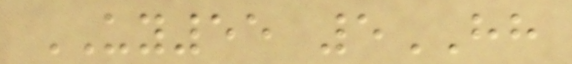UY55 5HH
